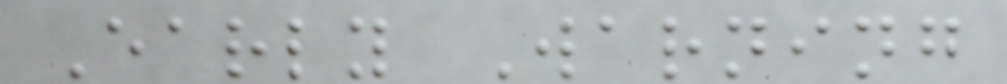Early Warning
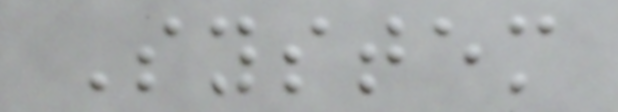System
